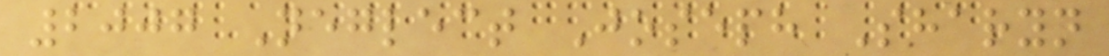2007 Neglect Joseph Sharyn
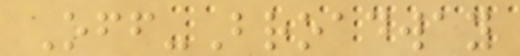Off-Broadway
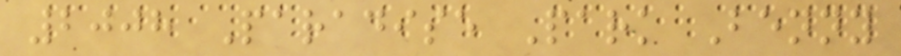2008 Paradise Park Benny
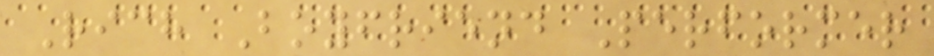Rich Boyfriend Performer
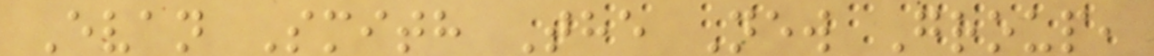Evan Smith The New Group,
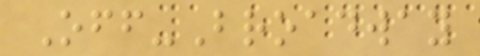Off-Broadway
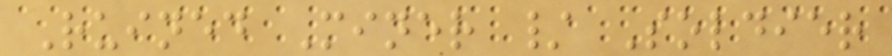Ruined Miner / Soldier
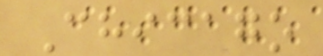Chicago
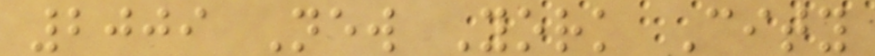2009 New York City
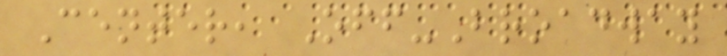Center, Off-Broadway
